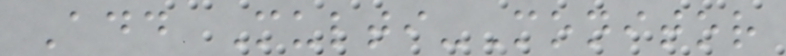Add Multi-Monitor
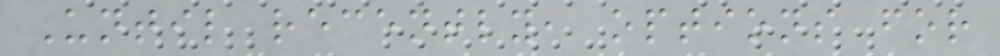Until recently, options for
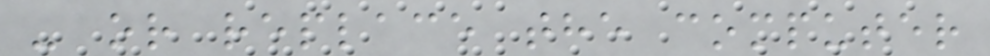- or replace the computer
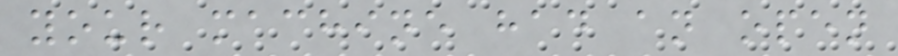your machine had an open
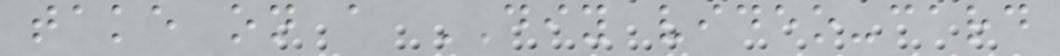take on a DIY video-card
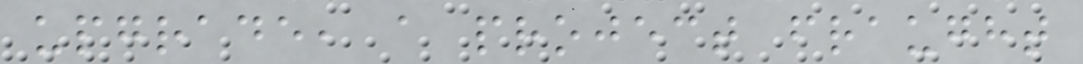upgrade, a project fraught
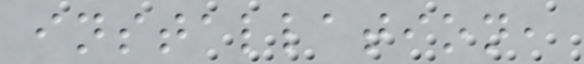installation,
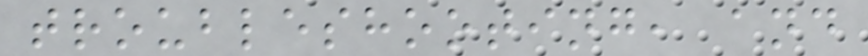troubleshooting, and
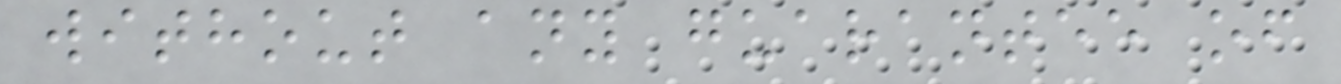without any guarantee of
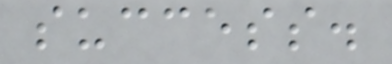success.
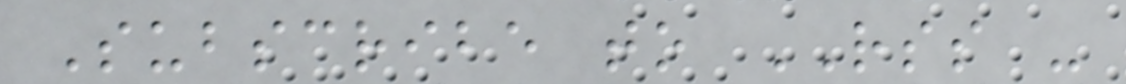Subscribe to RSS -
